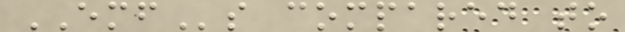EMFs compared to
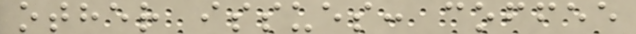other issues: coffee
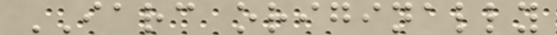IARC originally
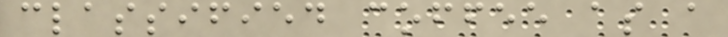classified coffee as a
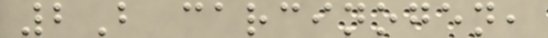2B carcinogen,
